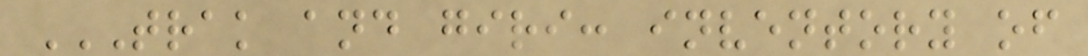TRAK AND GIRI: INVENTORY OF
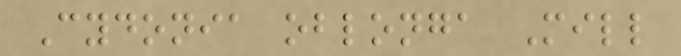Cydonia oblonga Mill
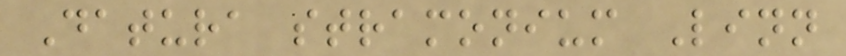Datura stramonium Linn
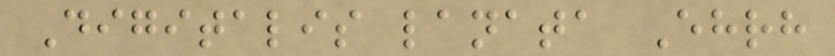Digitalis lanata Ehrh
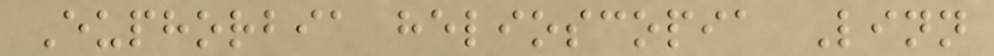Euphorbia helioscopia Linn
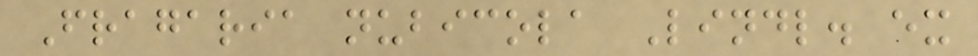Fragaria nubicola Lindl. ex
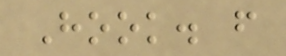Hook. f
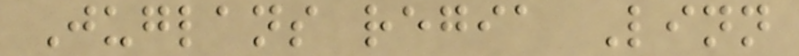Juglans regia Linn
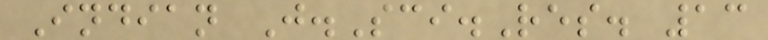Indian J.Sci.Res. 13
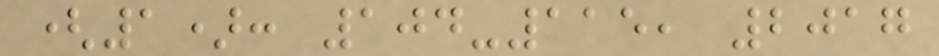(1): 104-115, 2017
